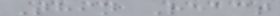Thin React
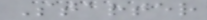Starter
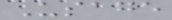Usage
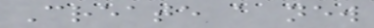Create a new
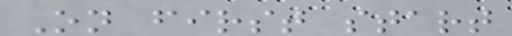On first start
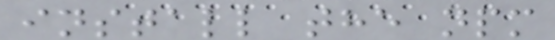install the npm
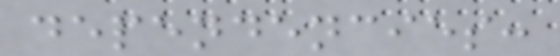dependencies:
